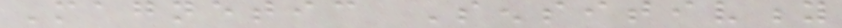Magnetic Sensitivity
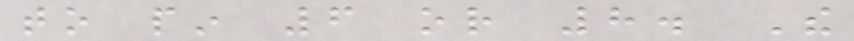to pin 6 or 8. The
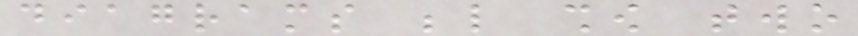diagrams below show two
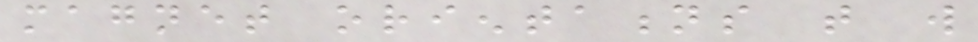magnet orientations that will
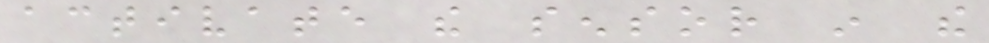activate the sensor in the
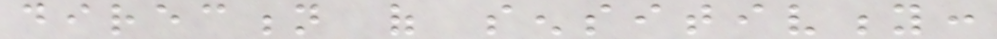direction of sensitivity:
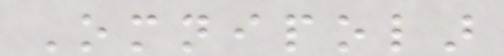Omnipolar
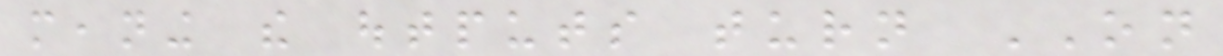meaning the outputs turn ON
